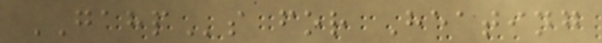GAHPs for Heating
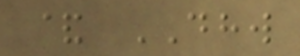& DHW
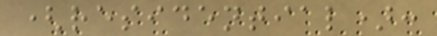(residential):
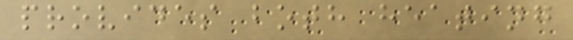provides both heating
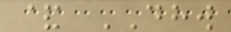& DHW
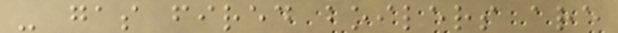- gas fired boilers are
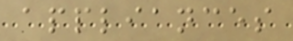appliances
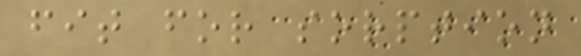fit for sorption
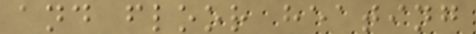and floor heating
